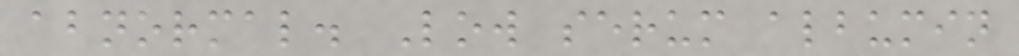abnormal. Low serum albumin
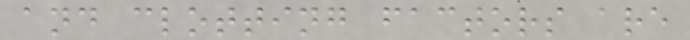and clotting factors are
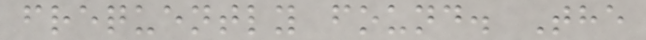frequently found. The
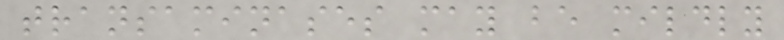transaminases may be mildly
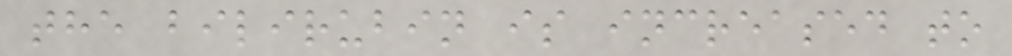the bilirubin is increased to
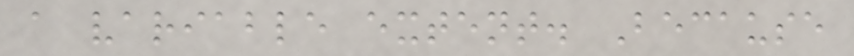a variable extent. Because
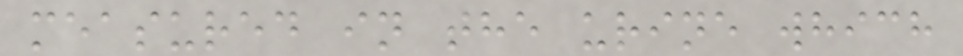measured in the urine which
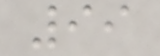99
